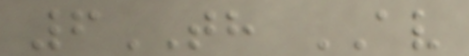6TH AV
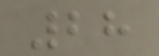28
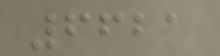6621
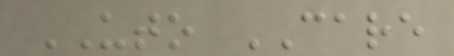UTO CARE
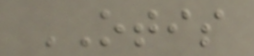OTIS
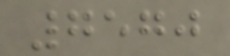7570
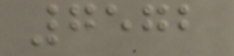7572
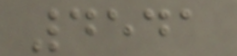4541
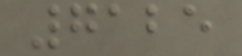7125
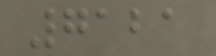7121
